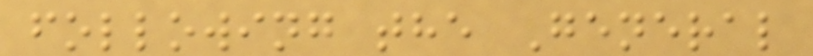following the General
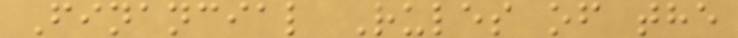Financial Rules of the
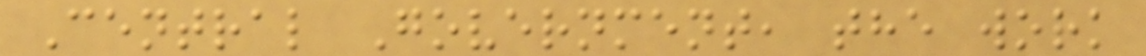Central Government, the work
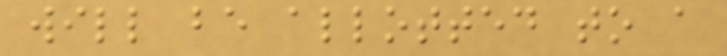will be allotted to a
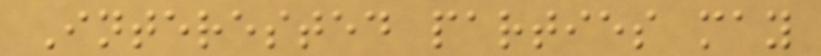Interested parties may
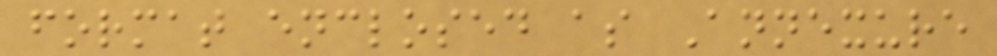format enclosed as Annexure
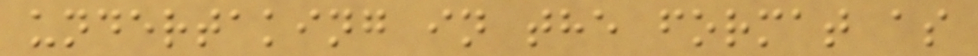undertaking in the format as
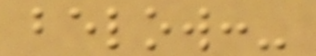below:-
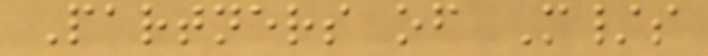Partners of M/s
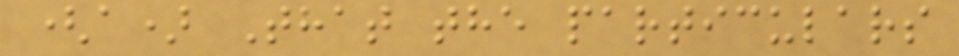(a) That the particulars
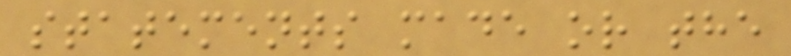statements made or the
